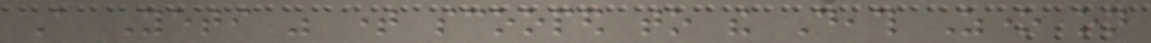A Yeti was time scooped to the Death Zone on
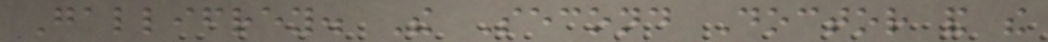Gallifrey. The Second Doctor and the
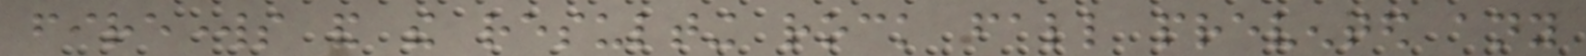fireworks and the resulting rock fall prevented any
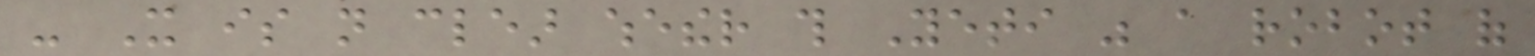- It is not clear whether this Yeti was a robot of
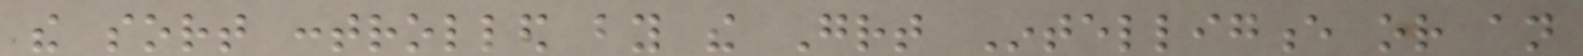the sort controlled by the Great Intelligence or an
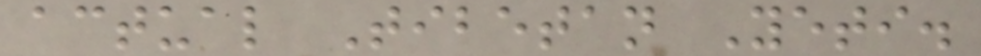actual Tibetan Yeti.
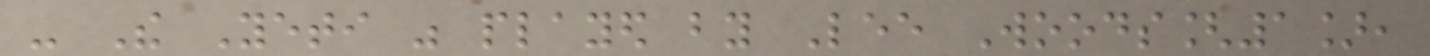- The Yeti was played by Lee Woods[1],
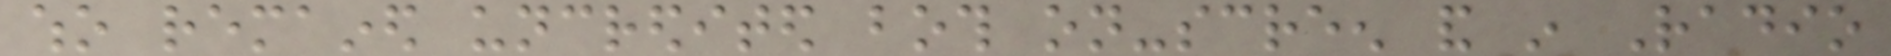who remained uncredited both on-screen and in Radio
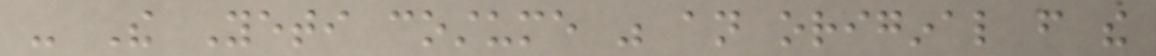- The Yeti costume was an original from the
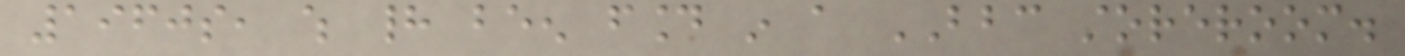1960s, which had been found in a BBC storeroom.
